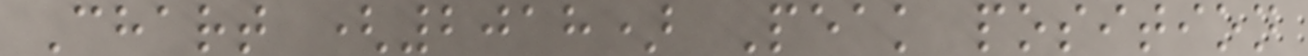Chart (2018) Peak position
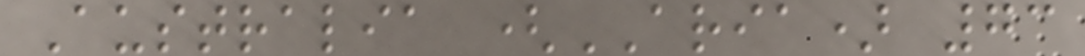Australia (ARIA) 73
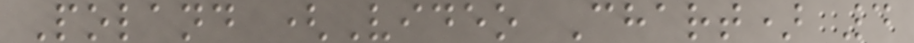Poland (Video Chart) 4
